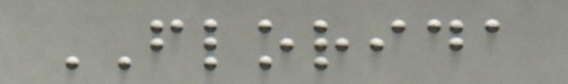FLORIDA
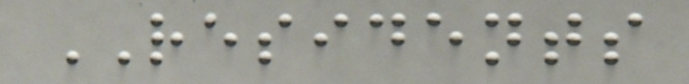RESIDENTS
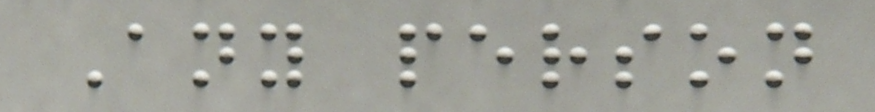Any person
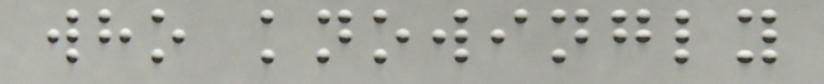who knowingly
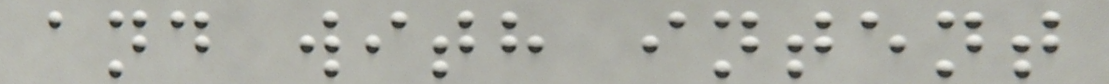and with intent
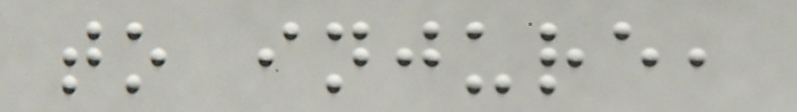to injure,
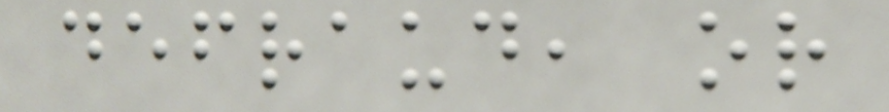defraud, or
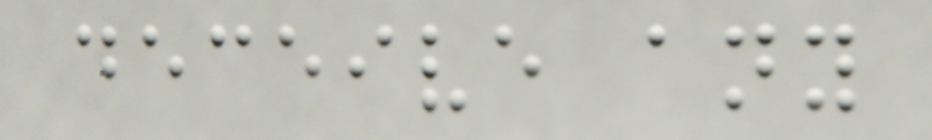deceive any
